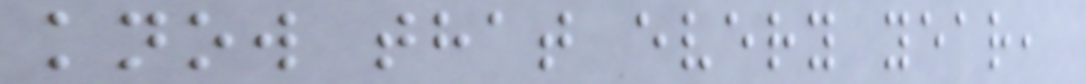know that every year,
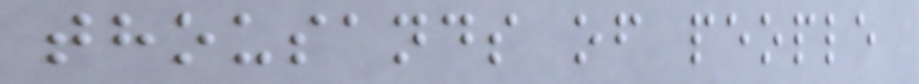thousands of people
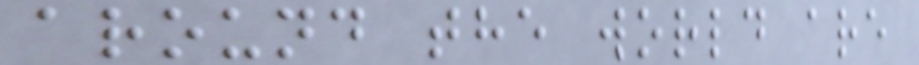around the world are
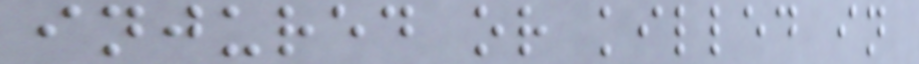injured or killed in
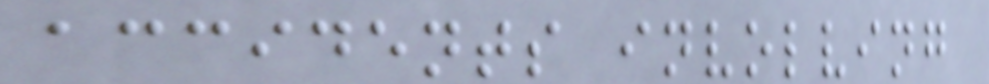accidents involving
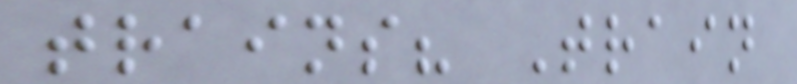trains? Train
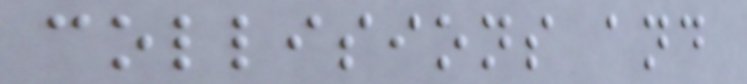collisions and
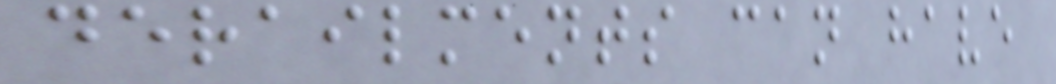derailments can have
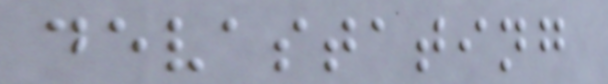devastating
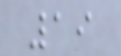19
